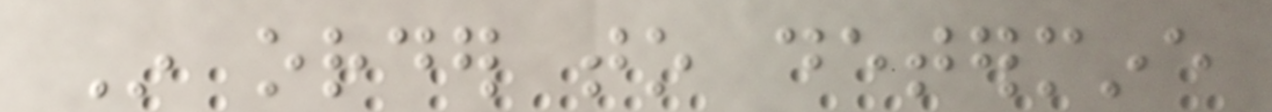In order to determine
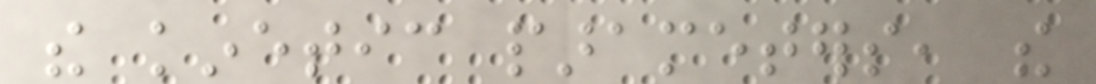the kinetic parameters, the
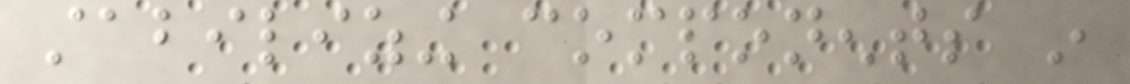stabilizing components in
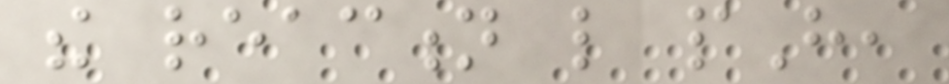the reaction like pH,
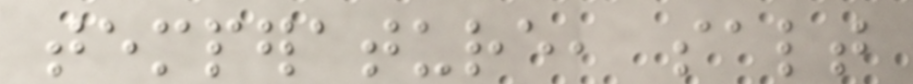temperature, salt
